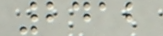2412
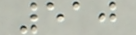510
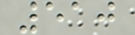510
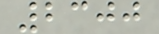2300
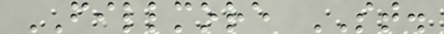FILLMORE ST.
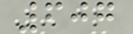607
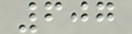607
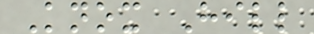Knox Hill
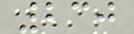230
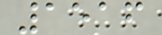1516
